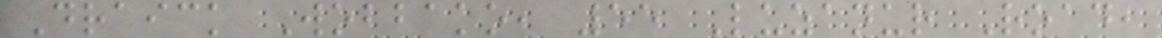Draick Wobbako, 55 Luzanur Road,
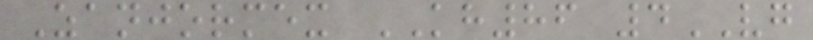Zanjormex KH86 4VG
